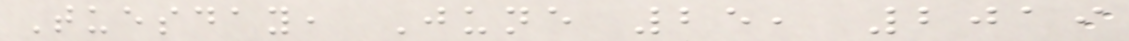Tuesday, June 25, 2019
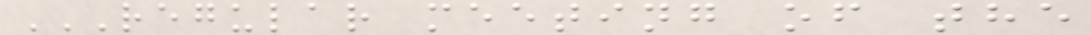REGULAR MEETING OF THE
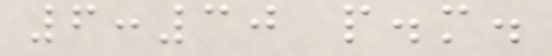6:30 p.m.
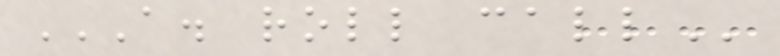A. ROLL CALL
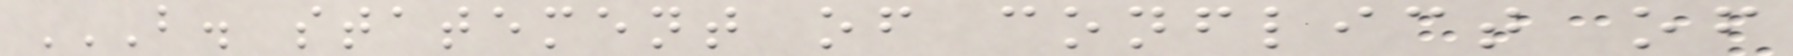B. STATEMENT OF CONFLICT OF
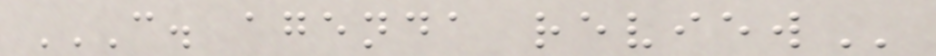C. AGENDA REVIEW
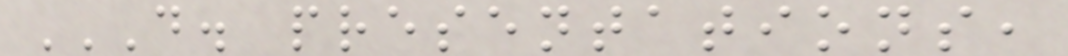D. PRESENTATIONS,
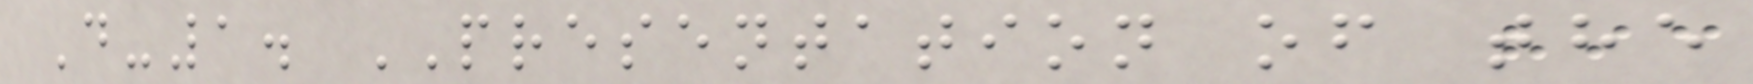D-1. PRESENTATION of the
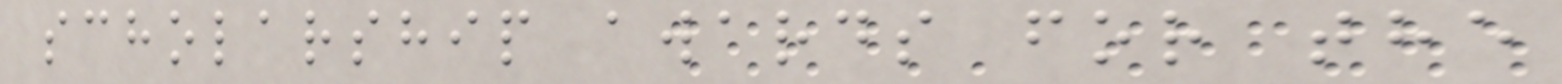scholarship awards for the
